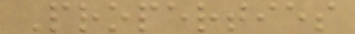Properties
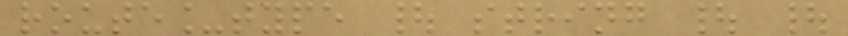route_type | string | |
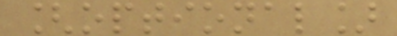[optional]
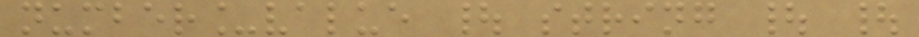number_value | string | |
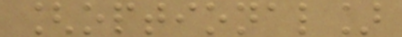[optional]
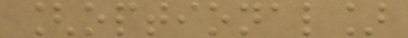[optional]
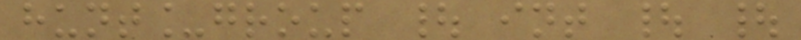hunt_group | int | |
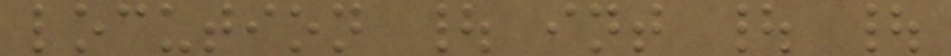locution | int | |
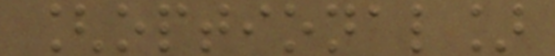[optional]
